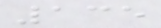135
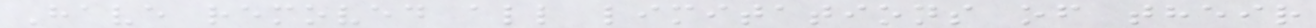Have removed all limitations of their
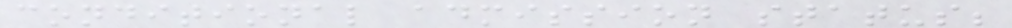conditional admission status;
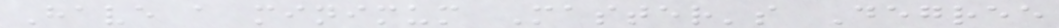Have a minimum Master's Degree
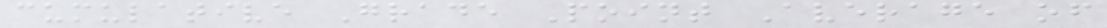cumulative Grade Point Average of
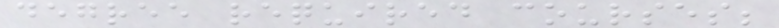degree required courses;
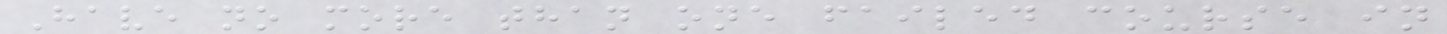Have no more than one failed course in
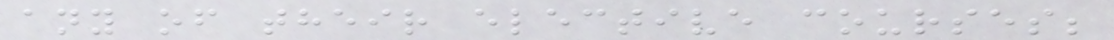any of their elective courses;
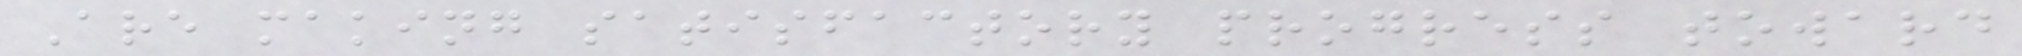Are making satisfactory progress toward
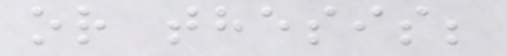or thesis;
